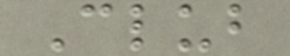Club
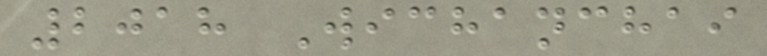2018 Wichanchai
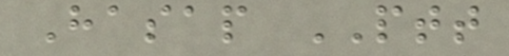Hasap PTT
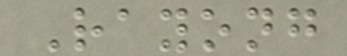Rayong
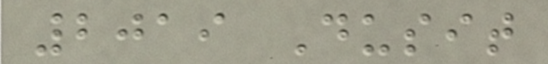2019 Dusit
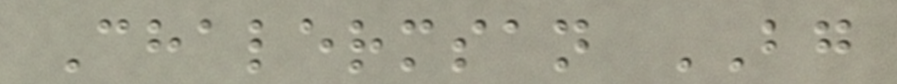Chalermsan BG
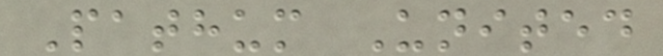Pathum United
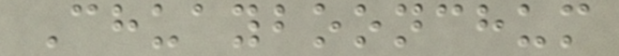Chuayboonchum
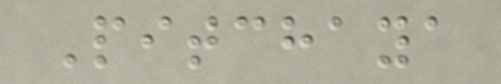Pitchaya
